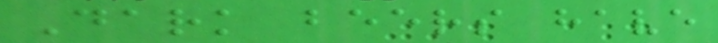Dark beers have
